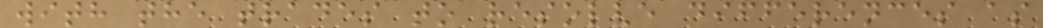with the trades to resolve differences as
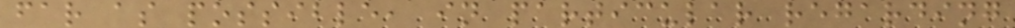far as possible, in particular regarding
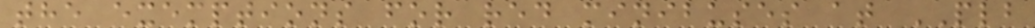the exemptions for red minibuses at PLB
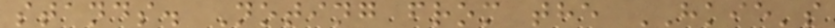stands. Noting from the HKIE's
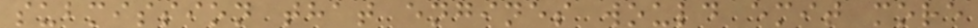submission that engines would emit more
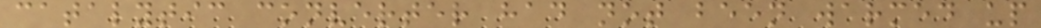catalytic converter had not been warmed up
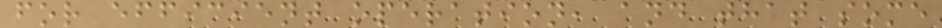for efficient operation, and that some
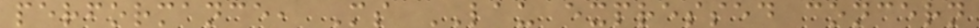performance, Ms LAU expressed concern
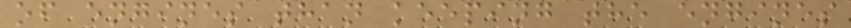of engines than keeping the engines
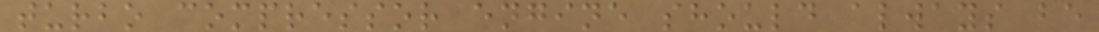turbo compressor engine should always be
